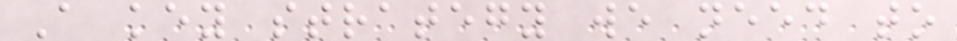A key strategy we need to
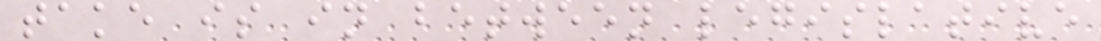take is in between legislative
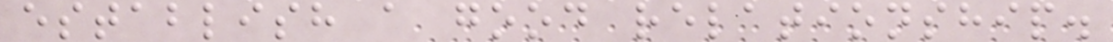establish a good relationship.
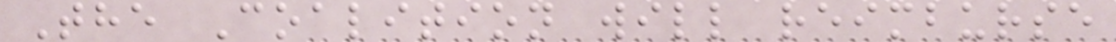The Coalition will reimburse
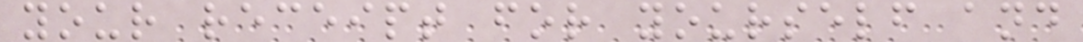your receipt for yourself and
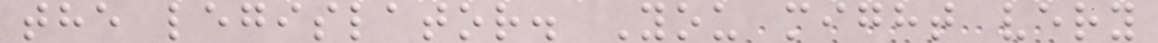the legislator. You might very
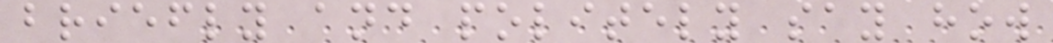briefly and politely say how
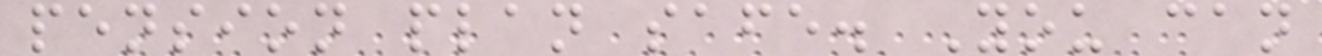pension plan safe. You can
